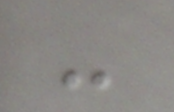-
